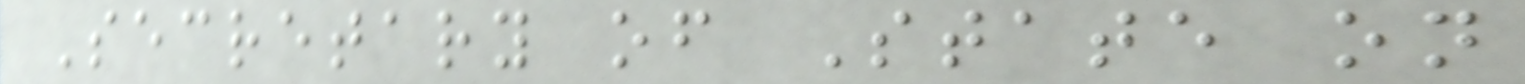Secretary of State on
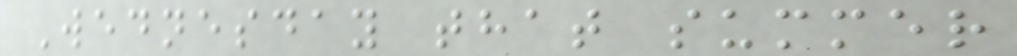Wednesday that summer
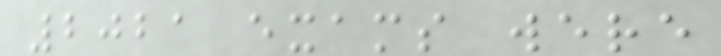2021 exams were
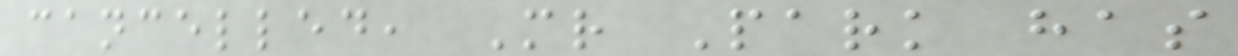cancelled, Mr Park has
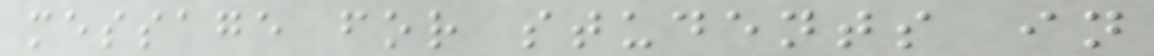message for students in
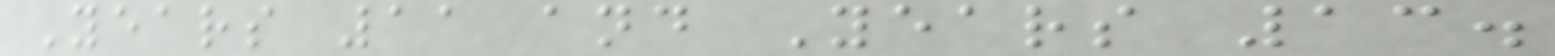Years 11 and Years 13.
